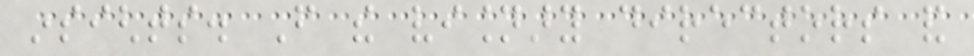insights. From the visionary directors and
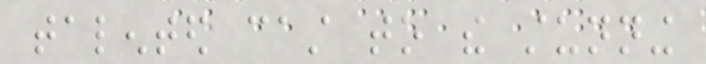talented cast to the stunning
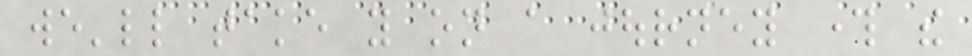we'll take you on a journey through the
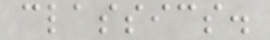classics.
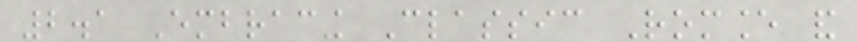2.1 Embracing Classic Romance and
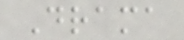Drama
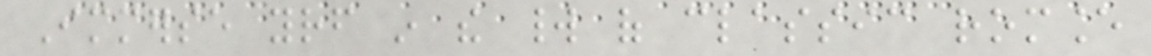Immerse yourself in the world of classic romance
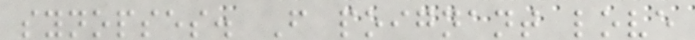synopses. From poignant love
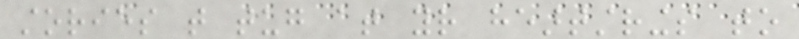stories that tug at your heartstrings to
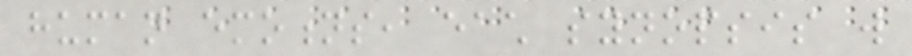human emotions, each synopsis will
